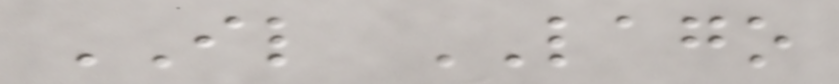IL LAGO
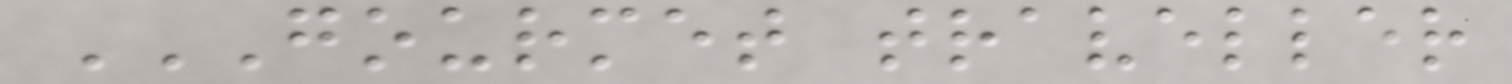GOURMET TRAVELLER
